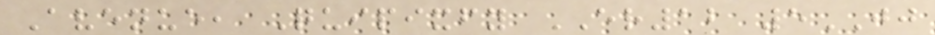Avenue, Quipixfy ER12 5JJ
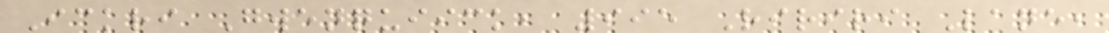Ickri Gwenquiick, 995 Ririri Lane,
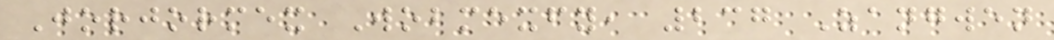Jorjormex Wobmexfy, 237 Zangwen
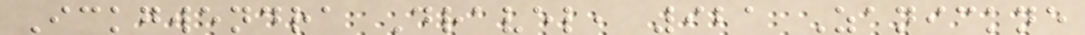Ickgwendra Dravel, 921 Zanickne
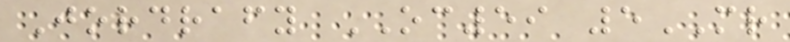Jordrafy OC59 5MR
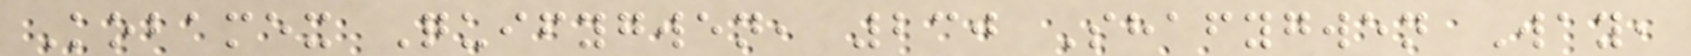Kobamex Quifygwen, 230 Shafygwen Way,
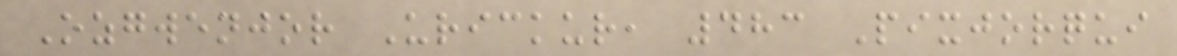Ozgwenjor Urickur, 483 Pixjorqui
